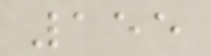155
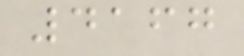4167
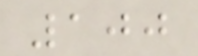100
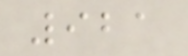921
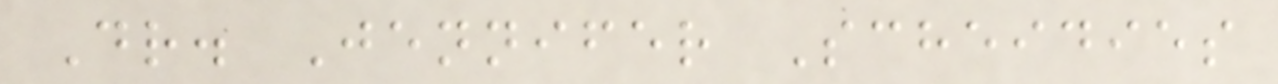Dr. Jennifer Scheidies
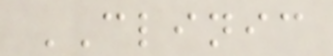CLINIC
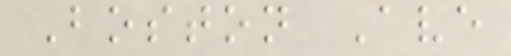Boston Ave
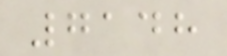7148
